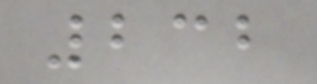232
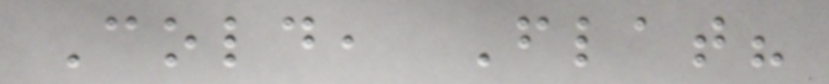Cold, Flat?
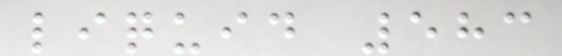liquid 583
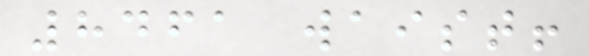8461 waist!
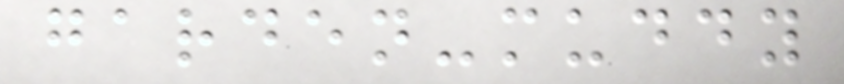garden-muddy
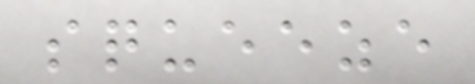squeeze
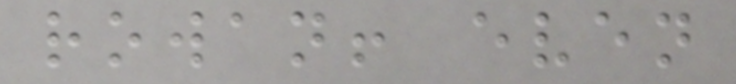rowan! even
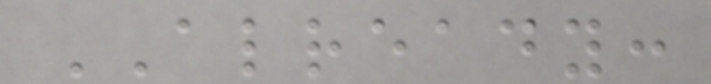ALREADY:
